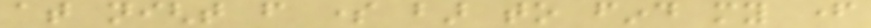at night from some bar to find my father
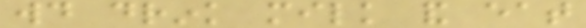would drink milk and eat
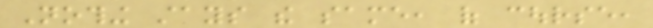Nothing stays the same, of course,
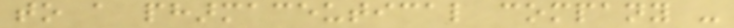to a pharmaceutical company -
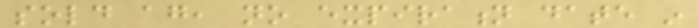sold again, no expiration date in
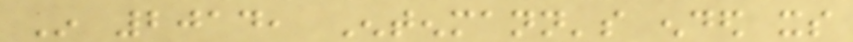In 2014, Entenmann's ended its
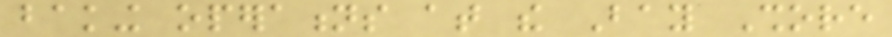baking operations at the Bay Shore
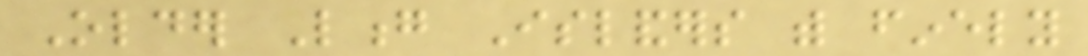Older Long Islanders with finely
